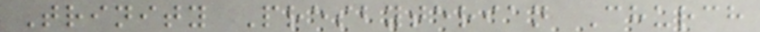Trinity Presbyterian Church
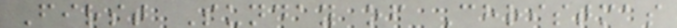First Sunday of Christmas
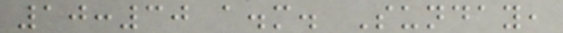10:30 a.m. Sunday,
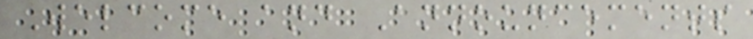Welcome and Announcements
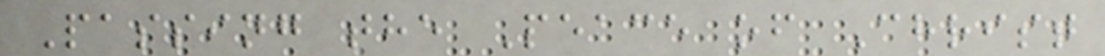Passing the Peace of Christ
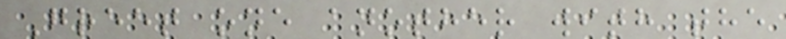Greet one another with the
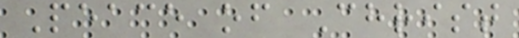Peace of Christ
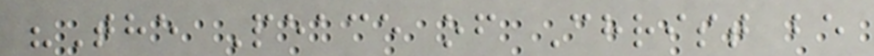"The Peace of Christ be
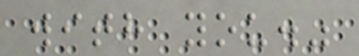with you."
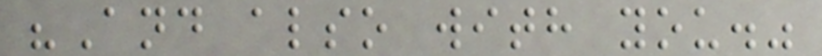"And also with you."
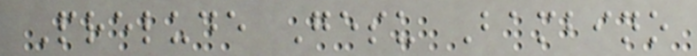Prelude Gesu Bambino
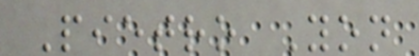Pietro Yon
